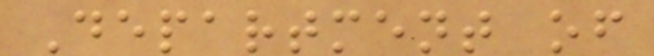Department of
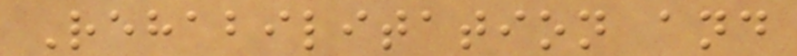Rehabilitation and
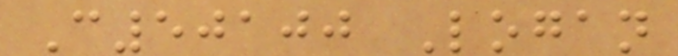C50100 Logan
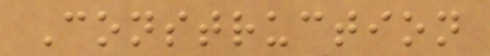Construction
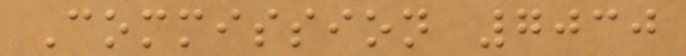Commission 7030
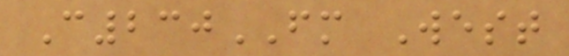C230FM West
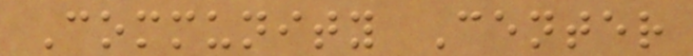Community Center
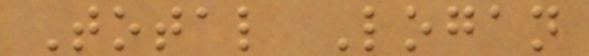Total Logan
